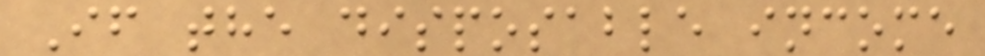If the disposable income
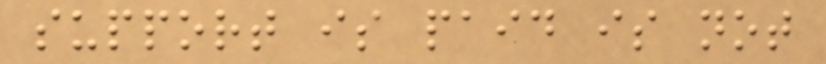support is paid is not
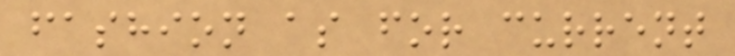fashion as for current
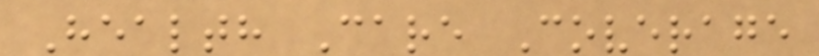Health Care Coverage
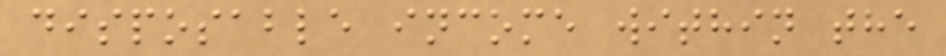disposable income within the
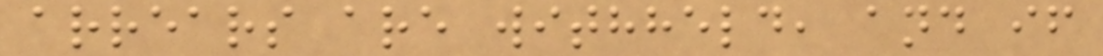arrears are withheld, and if
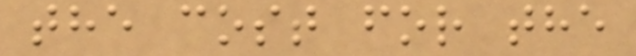the cost for the
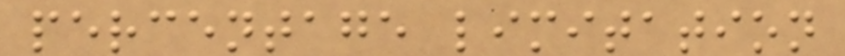percentage limitation
